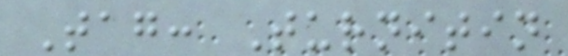Tag: Turnitin
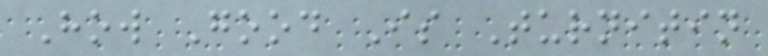How Good Is Turnitin
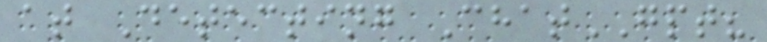at Detecting ChatGPT?
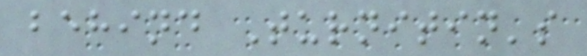behind Turnitin's
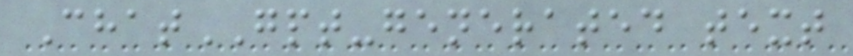ChatGPT-generated text
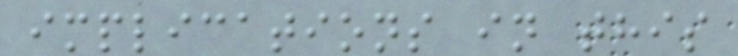implications in this
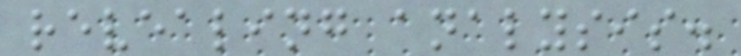revealing analysis.
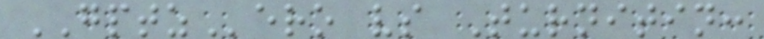GPTZero vs Turnitin:
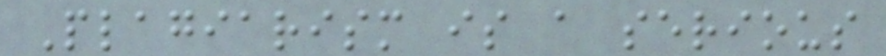Plagiarism is a serious
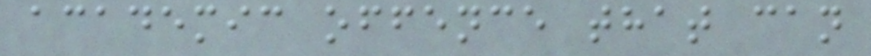academic offence that can
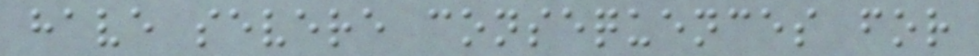have severe consequences for
